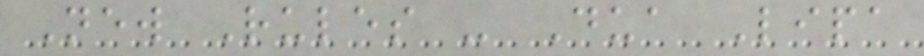New Rules - Dua Lipa
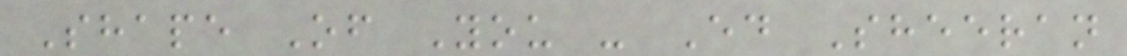Shape Of You - Ed Sheeran
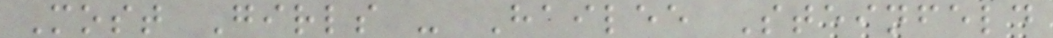Most Girls - Hailee Steinfeld
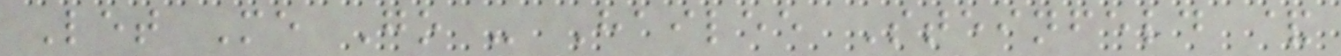Let Me Go - Hailee Steinfeld &
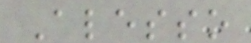Alesso
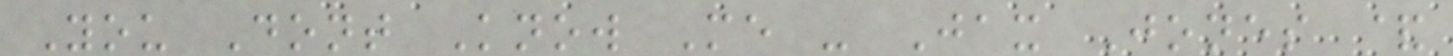You Dont Know Me - Jax Jones &
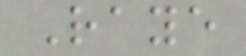Raye
